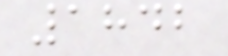1842
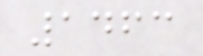1463
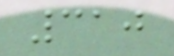310
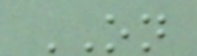ON
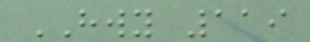HWY 119
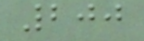200
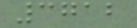3712
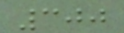300
